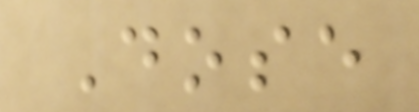Dose
